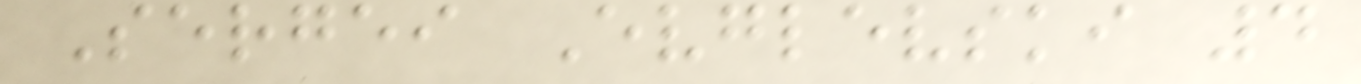Sergei Evglevski 4
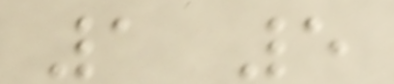1 5
